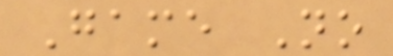Game No
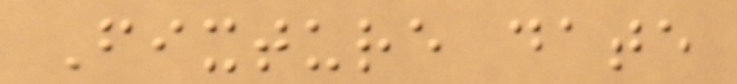Fixture date
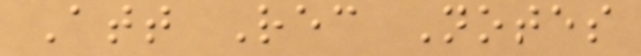Att Rec Notes
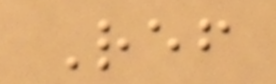Ref
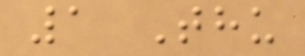1 Thu
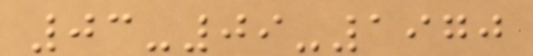03-09-1970
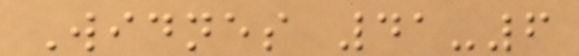Widnes 41-6
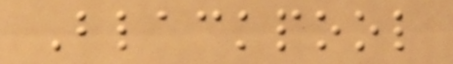Blackpool
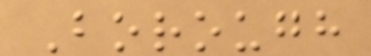Borough
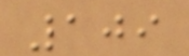109
